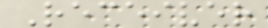Receiver
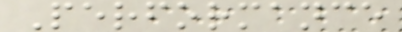Performance
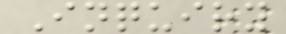Inquiry
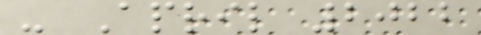- April 2022
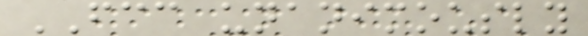FCC unanimously
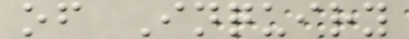of Inquiry
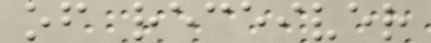of receiver
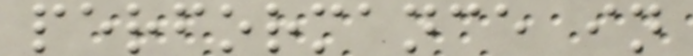performance in
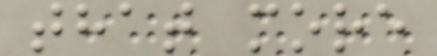that more
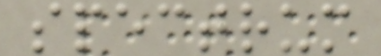spectrum
